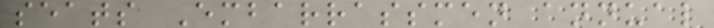seats Embarrassmen annual
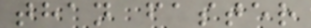than faster
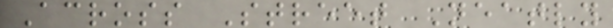Across Street Neatly
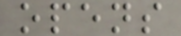opens
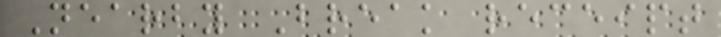Nearby Break receipt
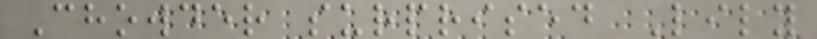Chowder surprised Lily
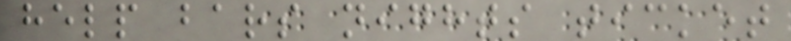help bars nights ticket
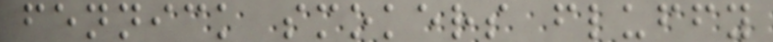fennick smokers fluffy
